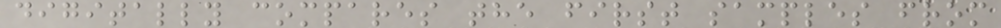digitally compares the first samples from
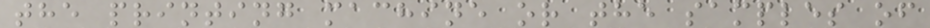the printing machine or the samples of
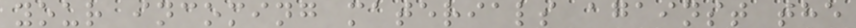your incoming materials against the
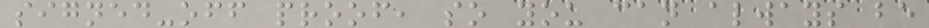signed-off proof, so you can always be
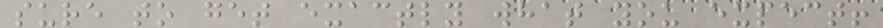sure to get exactly what you expect!
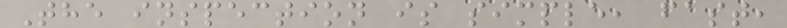The inspection is simple, fast,
